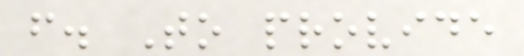f. To provide
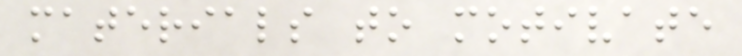materials to motivate
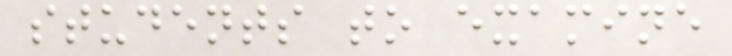students to examine
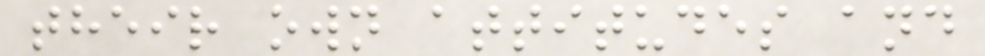their own attitudes and
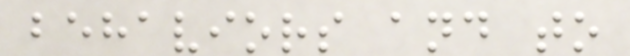behaviors and to
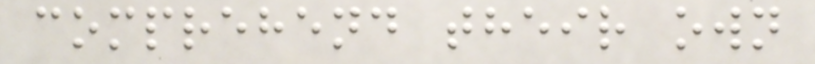comprehend their own
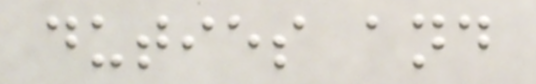duties and
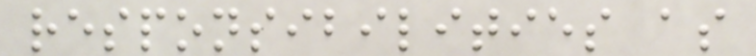responsibilities as
